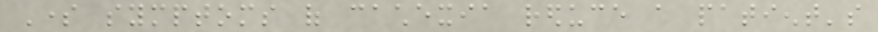Some symptoms of cachexia reduce a patient's
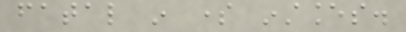fatal in some instances.
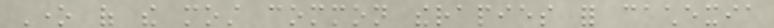One of the most common therapies for cachexia
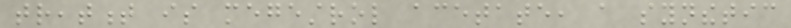treatment is megestrol acetate, a synthetic
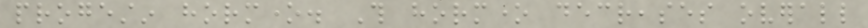progestin hormone. This hormone decreases overall
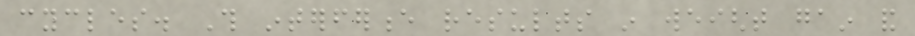cycles. This interference results in weight gain and
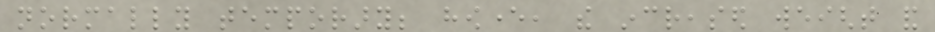normally temporary; however, the increased weight and
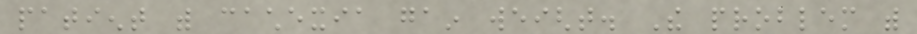patient with cachexia gain weight. The problem with
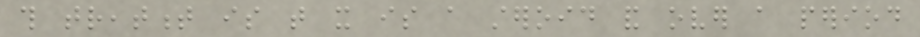this treatment is that it is a steroid and over a period
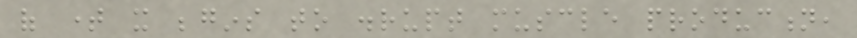of time it begins to disrupt muscle production,
